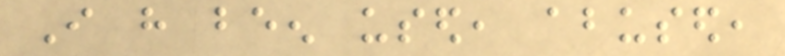I have been used, abused,
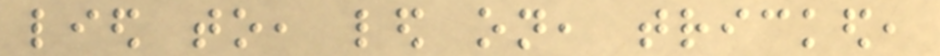lied to, led on, tricked,
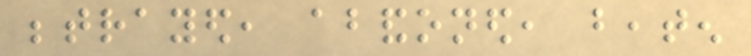betrayed, abandoned, beaten
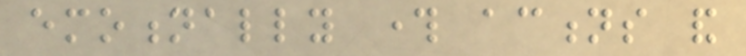emotionally through actions and
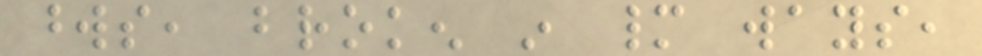words, broken in many ways,
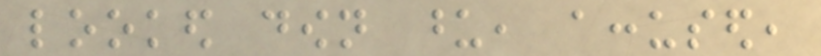looked down upon, accused,
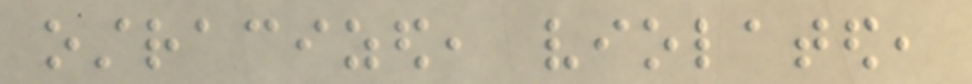ostracized, violated,
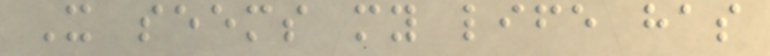It seems my life has
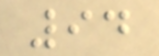94
